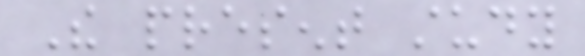The present study
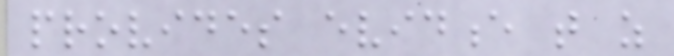provides evidence that as
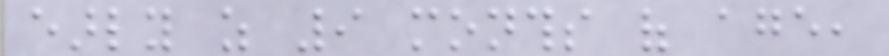early as 9 months of age,
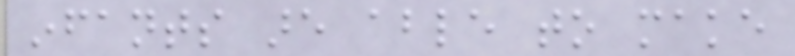infants are able to make
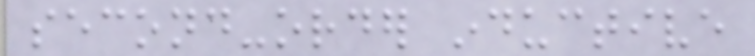second-order inductive
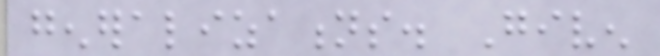generalizations. Given
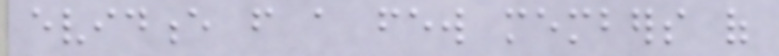evidence from a few members of
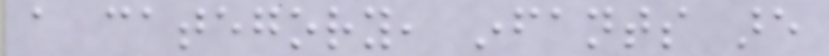a category, infants are
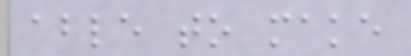able to make
